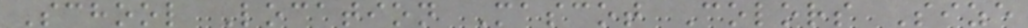School Location Mascot Colors Size
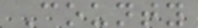County
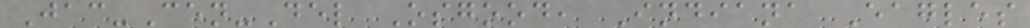Jac-Cen-Del Osgood, Indiana Eagles
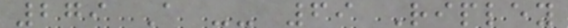279 A -- 69 Ripley
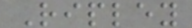Ripley
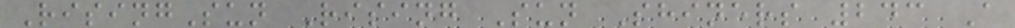RisingSun Rising Sun Shiners 243 A
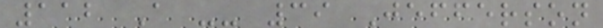112 A -- 39 Jefferson
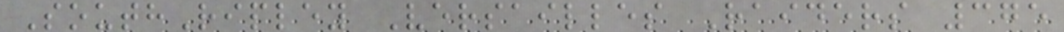SouthRipley Versailles Raiders 375
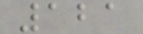121
